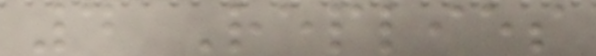4 Replies
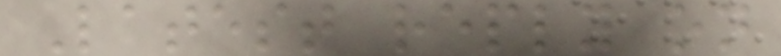Latest reply on
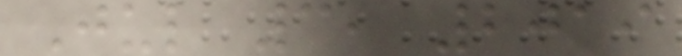Jul 3, 2019
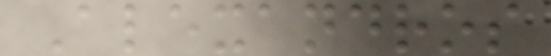Alexandros
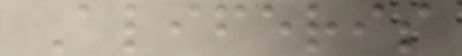Aliferis
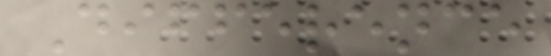Difference
